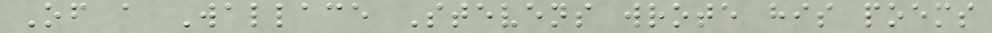Of a Wallace Stevens wrote his poems
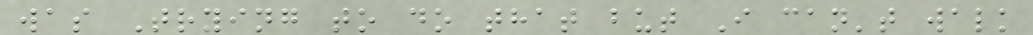was Trying to do that but I can't walk
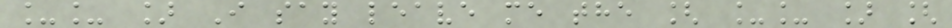__ ] I say leave me the [ __ ] [
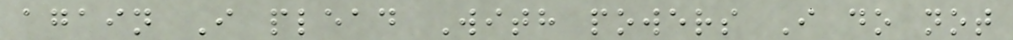again I plead With powers I do not
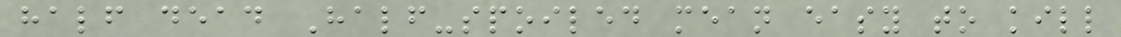half dead Half-spoiled mean easy to kill
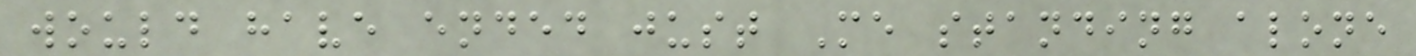would have ended just Me standing alone
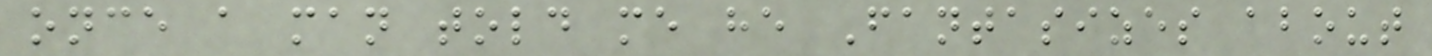once a man told me he Fantasizes about
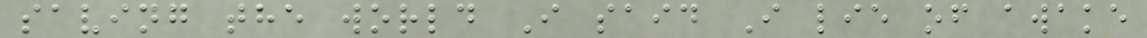saving the world I said I lie of awake
